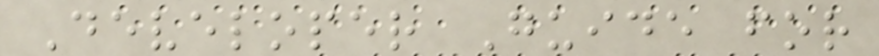Developer Guide for
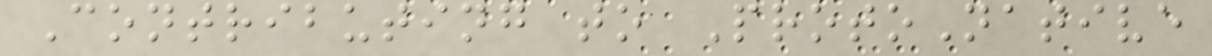Contributing to ProtoNative
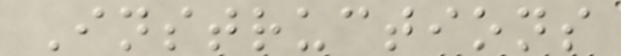Instructions
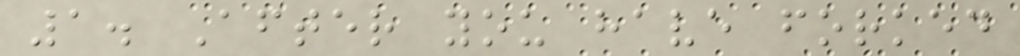1. After you have forked
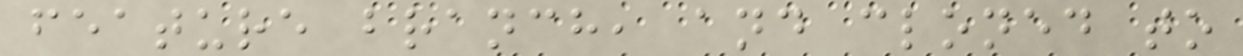feature branch, and cloned to
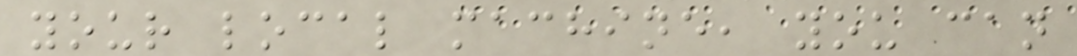your local machine, you can
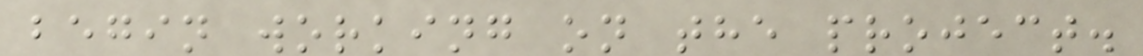begin working on the project.
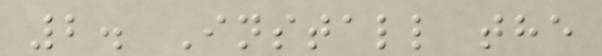2. Install the
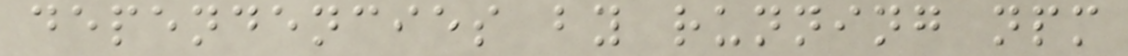dependencies by running npm
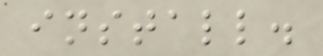install.
